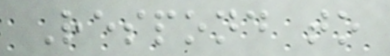Respond to
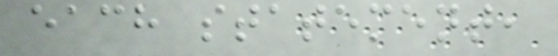each statement,
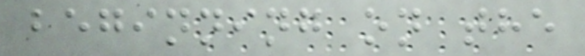beginning on the
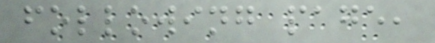following page,
